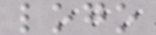logo
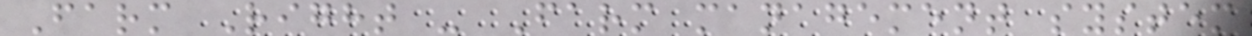Farm Right - Farm management system
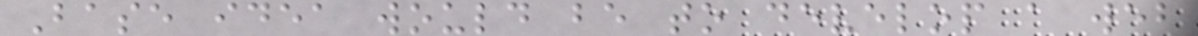Base idea would be to develop a web
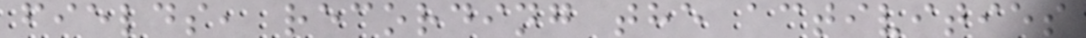fields, recording the activities
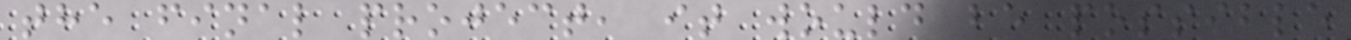the final project, it would be possible
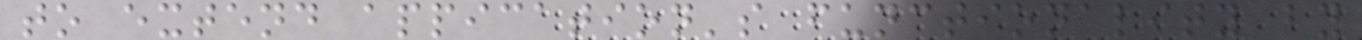to extend appication's functionality by
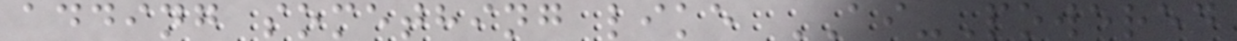adding something like AI-Powered
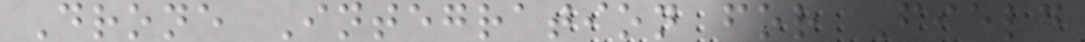Drone Integration for Field
